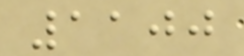1100
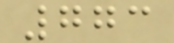773
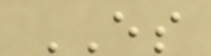ES
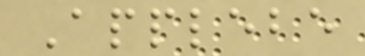Applebe
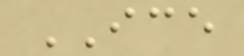ICE
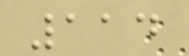114
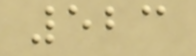523
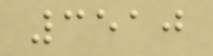3510
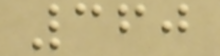360
